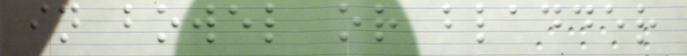in bowel or bladder
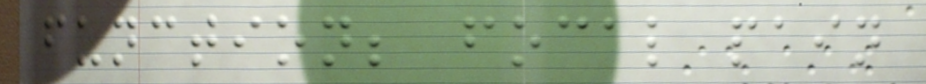function; focal pain
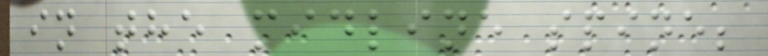in the midline spine;
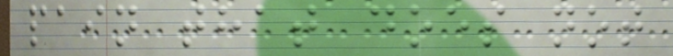pain that does not
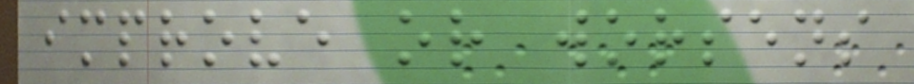improve or worsens
